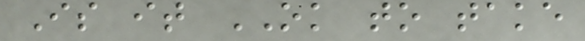Is it OK to take
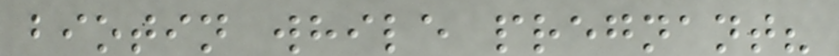biotin while pregnant?
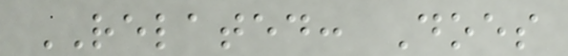RELATED: Does
